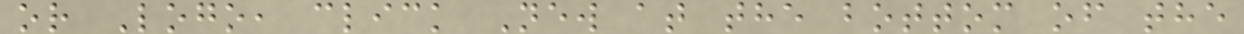or Logo, click New at the bottom of the
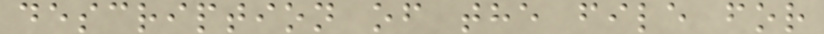description of the file for
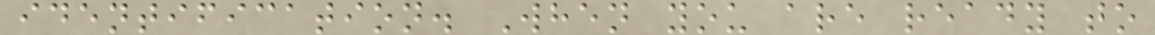identification. When you are ready to
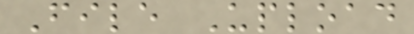File Upload
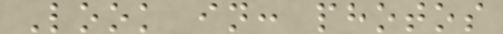Look in: photos
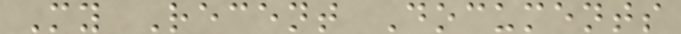My Recent Documents
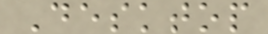Desktop
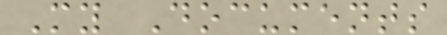My Documents
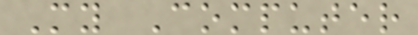My Computer
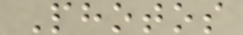Photos
